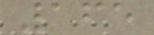165
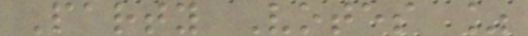Party Votes %
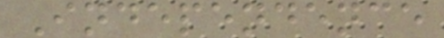Independence
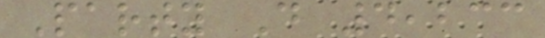Party D 4,233
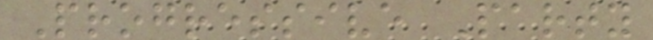Progressive Party
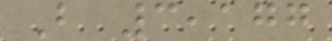B 3,177
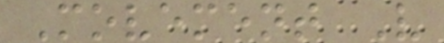Movement V
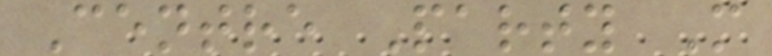Centre Party M
